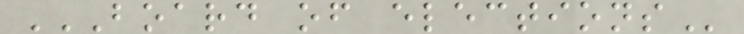BOARD OF ELECTIONS
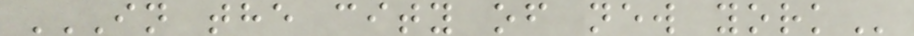IN THE CITY OF NEW YORK
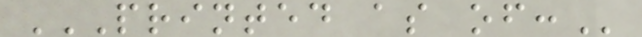PRINTED AS OF:
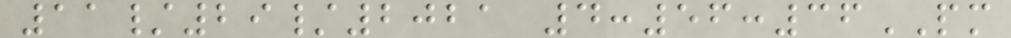11/29/2021 4:56:36PM
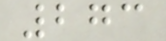273
